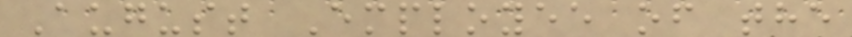August Employee of the
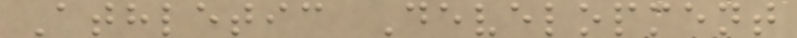Athletic Development
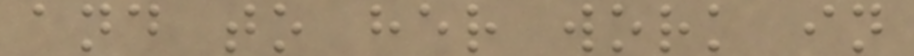and to her work in
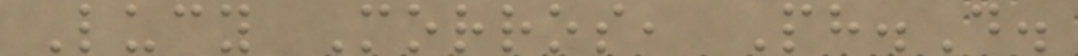Lucy Morros, Ph.D.
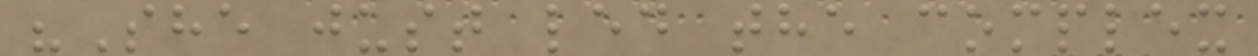"She just led the complex
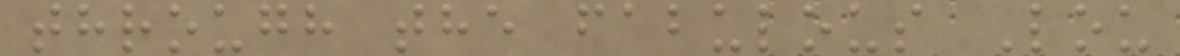through the fabulous Lou
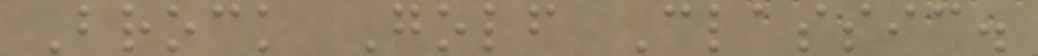Brock Golf Classic.
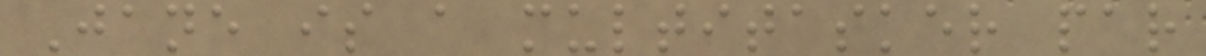Jane is a multitasker par
